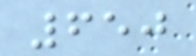650
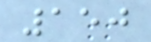150
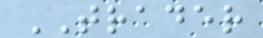TRADER
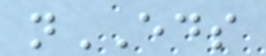nEDS
